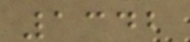1342
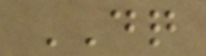DQ
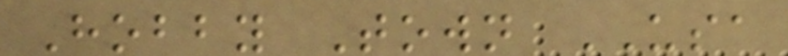Hobby Town USA
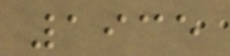1935
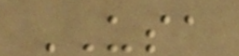USA
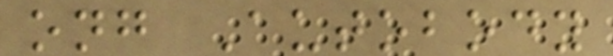ong Autobody
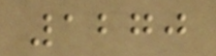1270
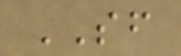SF
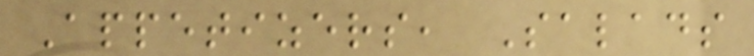Appetizers, Salads
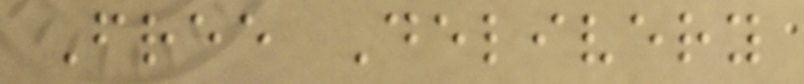Free Delivery
